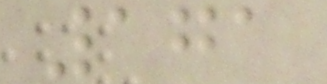171
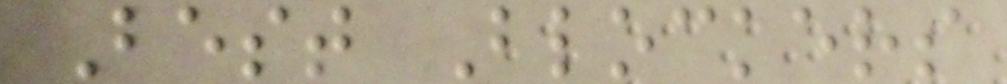Best Blockers
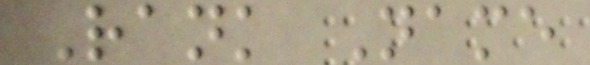Rank Name
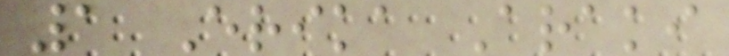1 Erika Araki
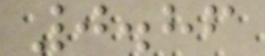0.86
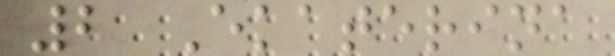2 Ekaterina
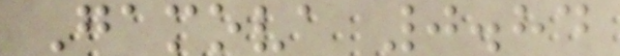Gamova 0.84
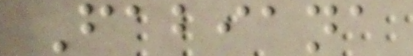Fabiana
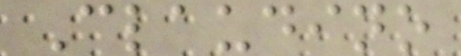Claudino
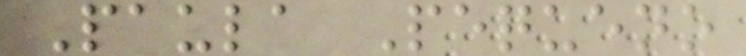Paula Pequeno
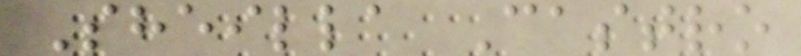Sheilla Castro
